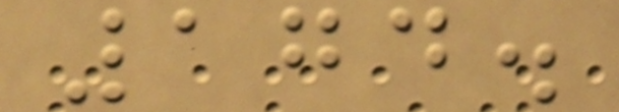174.
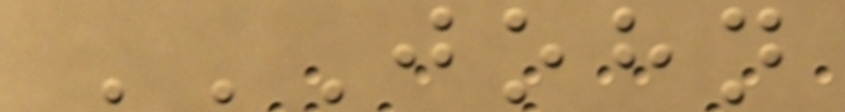JOHN
